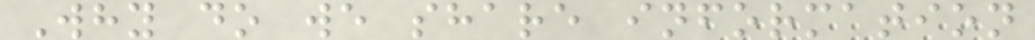Why do we share information
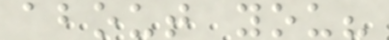about you?
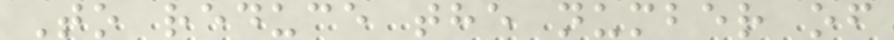To reduce the number of
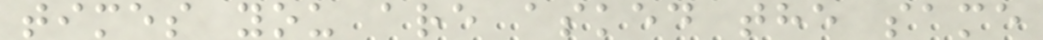times you are asked the same
